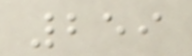259
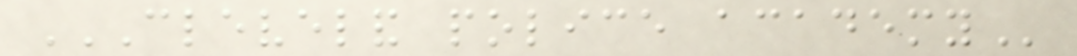CLEVELAND POLICE ACADEMY
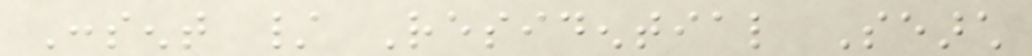Consent / Residential Search
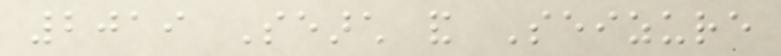2019 Search and Seizure
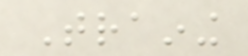Training
